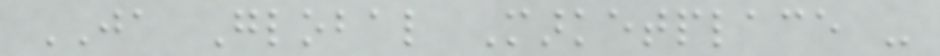JA Global Marketplace -
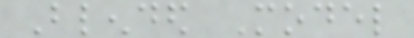Blended Model
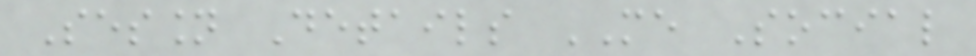Session Details ME Social
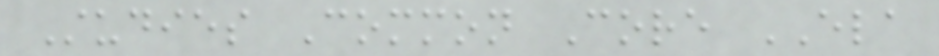Studies Common Core ELA
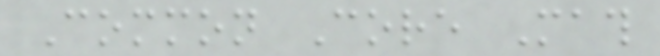Common Core Math
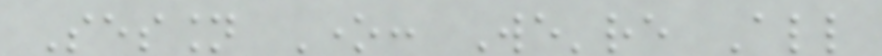Session One: We're All
